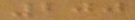200
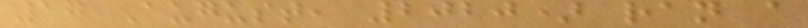17 August, 2020) ran a
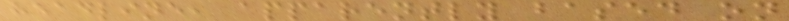headline, apparently based on
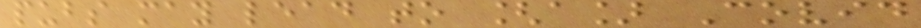pubs may lead to [a] Covid
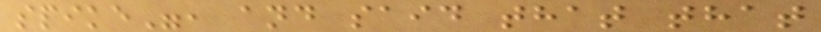spike", and said that that
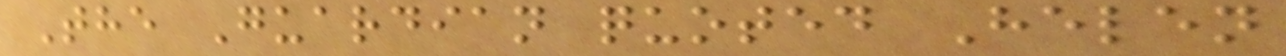The Guardian quoted Helen
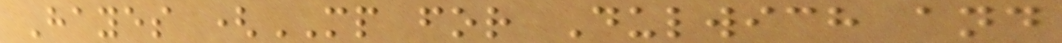Hayes (MP for Dulwich and
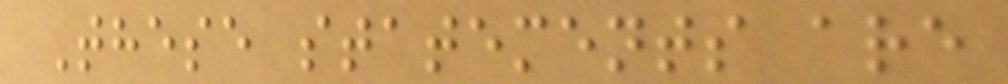These statements are
